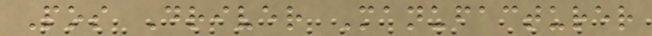Pos Driver Manufacturer
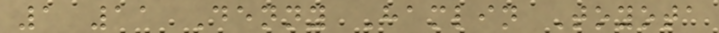1 11 Denny Hamlin Toyota
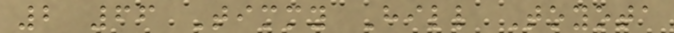2 66 Timmy Hill Toyota
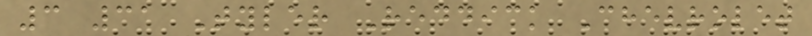3 31 Tyler Reddick Chevrolet
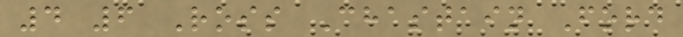4 6 Ross Chastain Ford
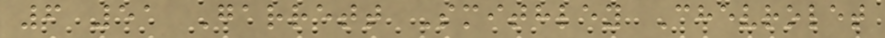6 51 Garrett Smithley Chevrolet
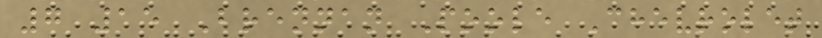7 15 Brennan Poole Chevrolet
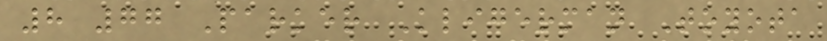8 77 Parker Kligerman Toyota
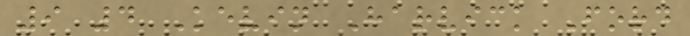9 4 Kevin Harvick Ford
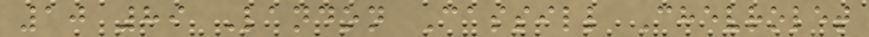10 89 Landon Cassill Chevrolet
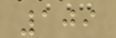109
